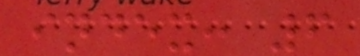index: 6
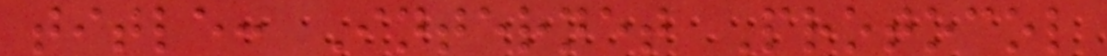title: Internet Protocol
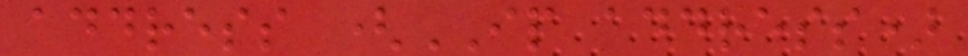address (IP address)
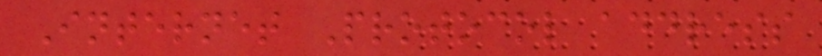Internet Protocol address
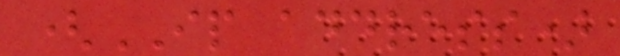(IP address)
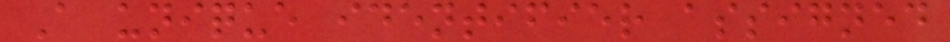A unique identifier assigned
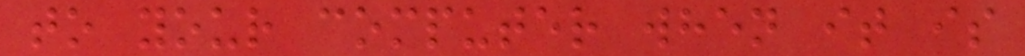to your computer when it is
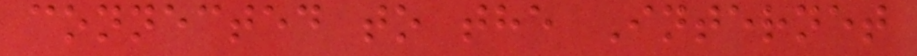connected to the Internet
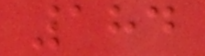184
